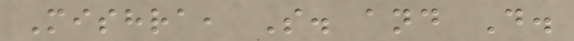Mishra, S. and D.
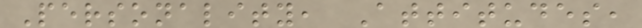Personality, Attitudes,
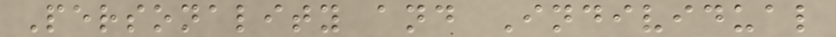Personality and Individual
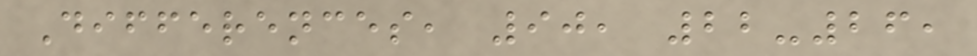Differences, 90, 22-26,
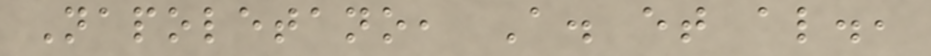Napoletano, A. et al.,
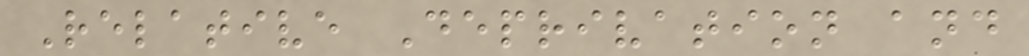Relative Deprivation and
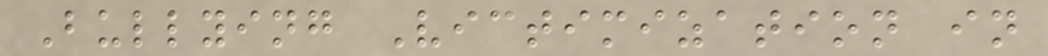Bullying Victimization in
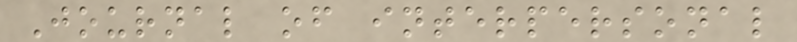Journal of interpersonal
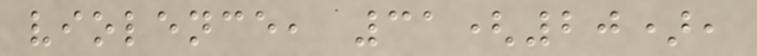violence, 31(20),
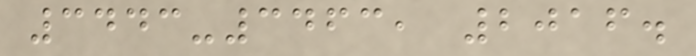3443-3463, 2016.
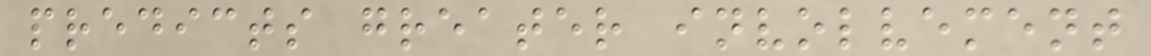predicts greater involvement
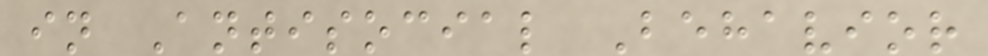in Antisocial Behavior
